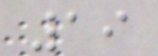19
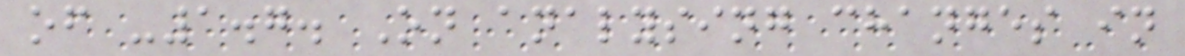of -1.7. On analysing changes in
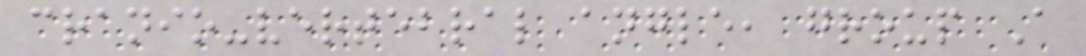cranio-vertebral angle, group A
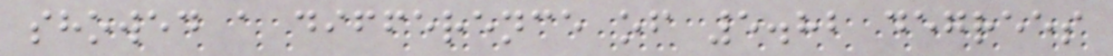showed a difference of 5.82 degrees
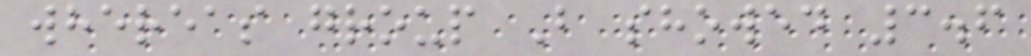whereas group B showed 3.6
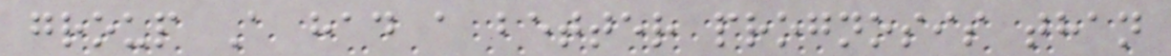group A had a better prognosis than
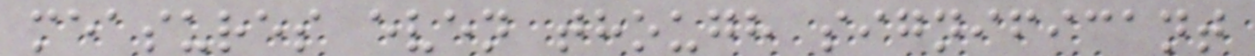measures even though significant
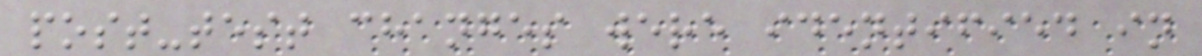post-test changes were identified in
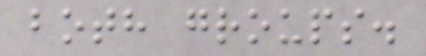both groups.
